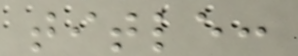title:
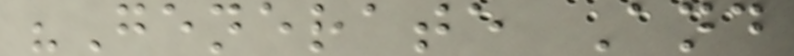"Generate And
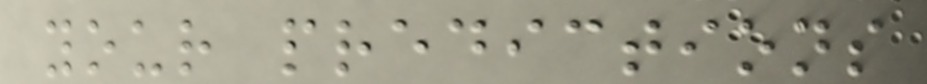your predictions
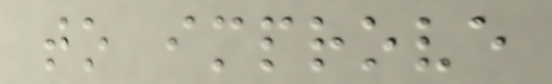to improve
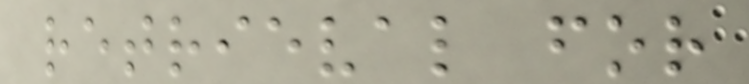retrieval for
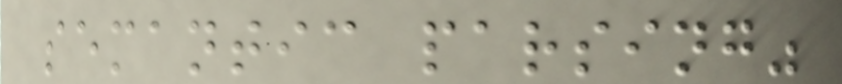semantic parsing"
